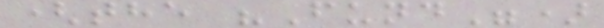(the "Fund")
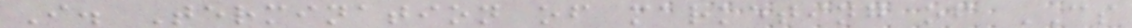I. Termination of marketing of CS
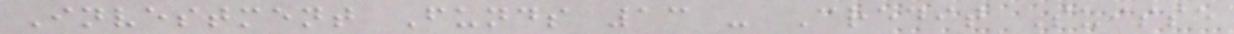Investment Funds 13 - Credit Suisse
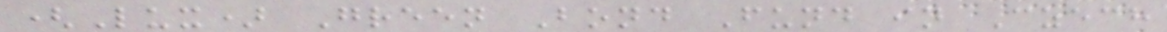(Lux) Green Bond Fund in Czech
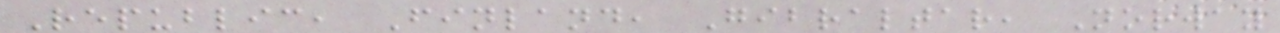Republic, Finland, Gibraltar, Norway
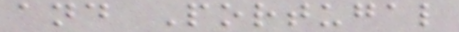and Portugal
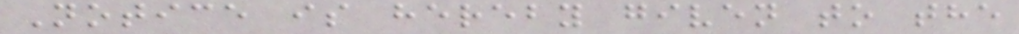Notice is hereby given to the
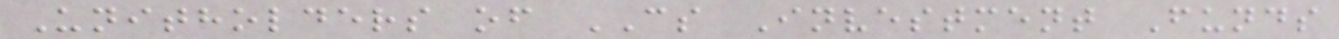Unitholders of CS Investment Funds
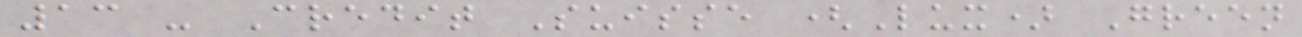13 - Credit Suisse (Lux) Green
